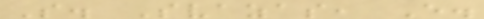S. Svazas, E.
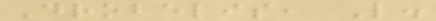Drobelis, L.
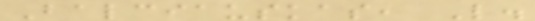Balciauskas, L.
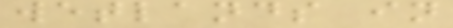wetlands in
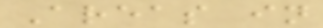Areas in
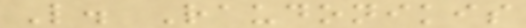L. Raudonikis
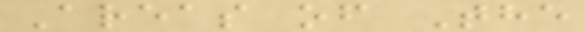Areas of The
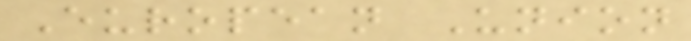European Union
